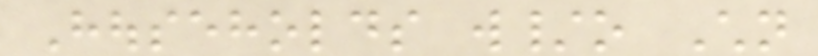Households w/o Children
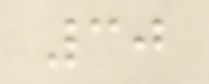30
